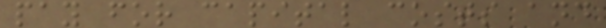pay for capital costs and
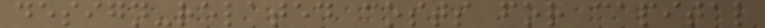design-related costs for capital
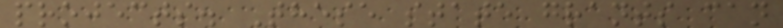projects. These state grants can
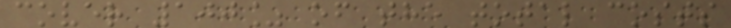cover 100% of the total costs
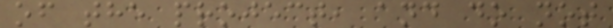of the project, and do not
